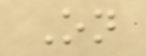On
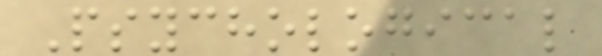Psychological
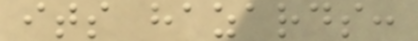its hazards:
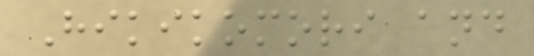Hikikomori and
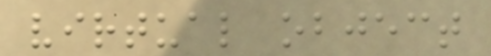virtual object
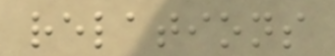relations
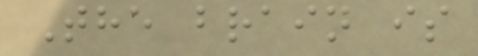The brain is
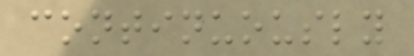continuously
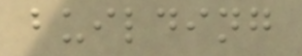building
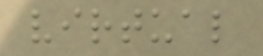virtual
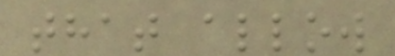that allow
